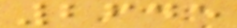2645
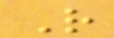R
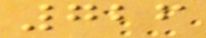726
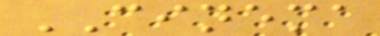CINEMA
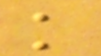k
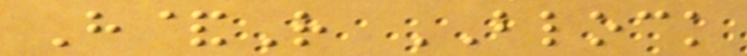H&R BLOCK
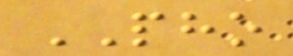PHO
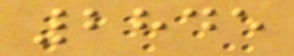2845
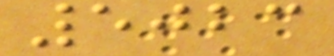5023
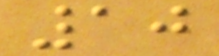10
